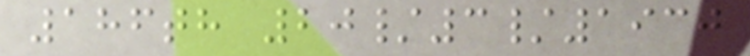186th 20/3/1930
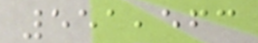551,563
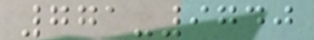771-9740
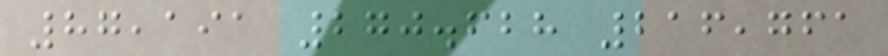87,191 270.628 216,761
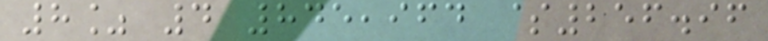8% 4 845,964 $256.96
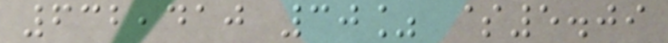632,410 30% $5.09
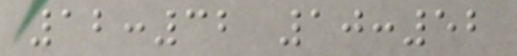12:32 10:52
